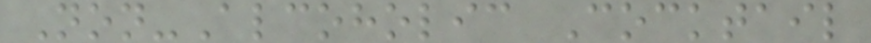Non-Alcoholic Cocktail
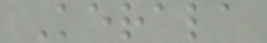Kerala
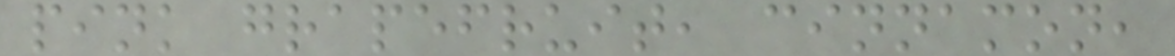pink grapefruit, cinnamon,
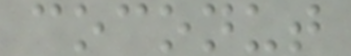coconut
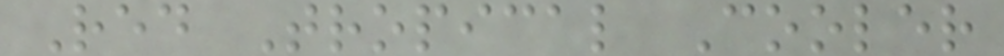Red Tropical Cooler
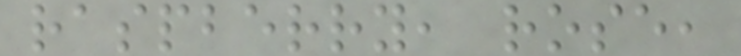raspberry, rose,
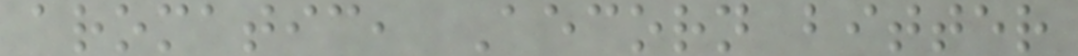aromatic, Aecorn bitter
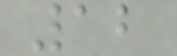12
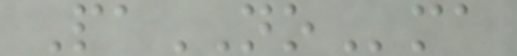PaNOma
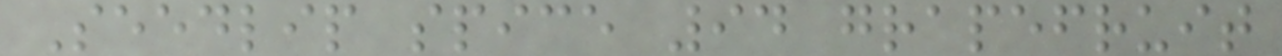Seedlip spice 94 grapefruit
